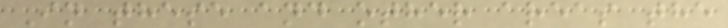In these and other areas the
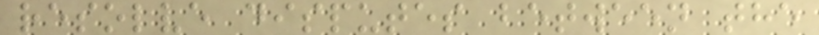resolve disputes between the
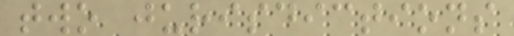two jurisdictions
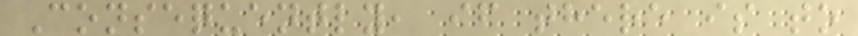Consequently, if there is to
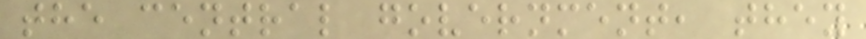the central government, they
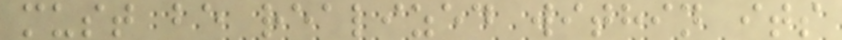must be realized within its
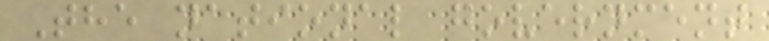The national government
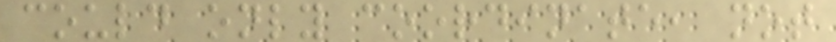could only coordinate, not
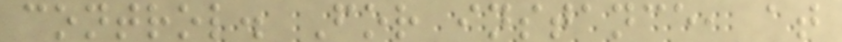control. For instance, at
